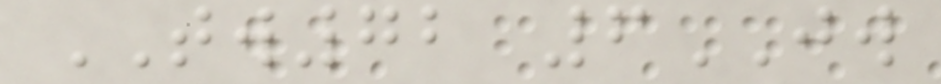TW72 6JW
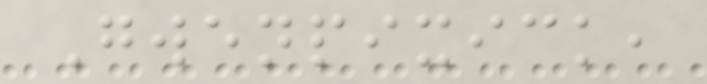Gwenpixick,
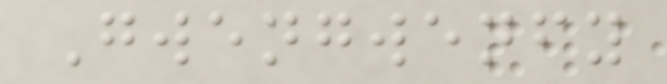Gwengwenfy
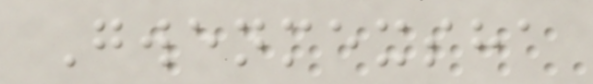Gwenmexsha
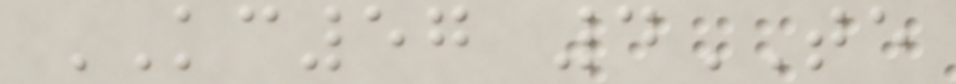KC57 4TE
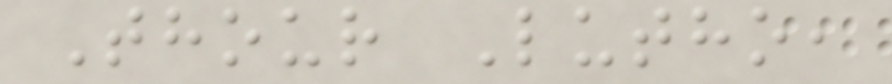Thour Lutho,
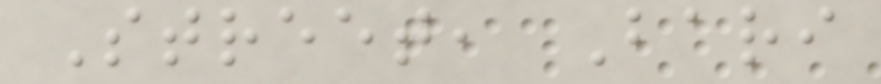Street, Bari
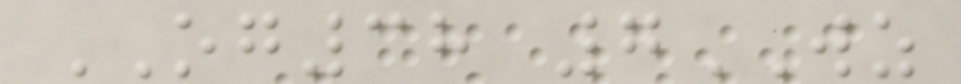OG38 7WZ
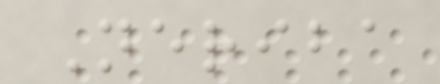Neriba
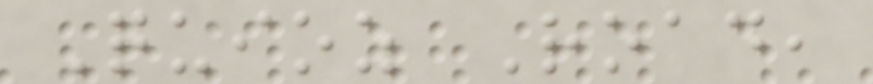Quioz Road,
